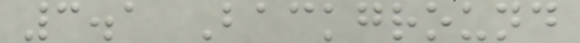3.1 Background
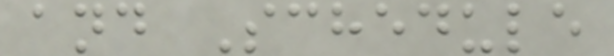and Schedule
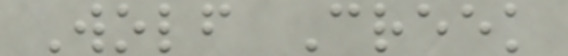Wolf Creek
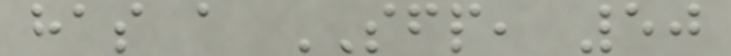has a SFP, 50
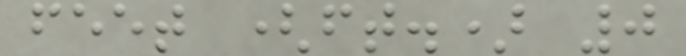feet (ft.) 0
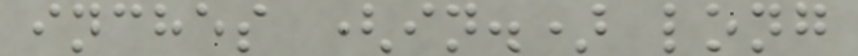inches (in.) long
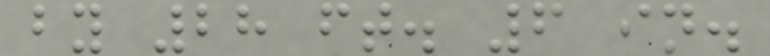by 28 ft. 6 in.
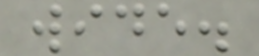wide.
